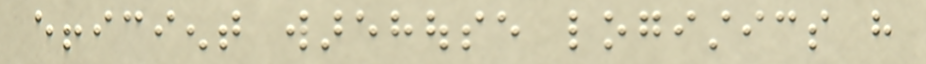efficient warehouse logistics have
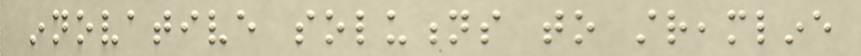innovative solutions to streamline
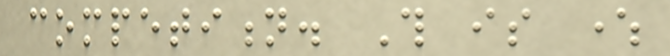competition. This is where
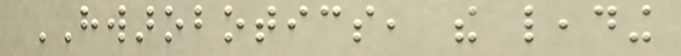HWAROBOTICS, the leading
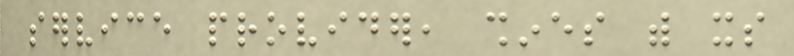service provider, shines with its
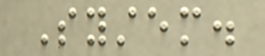System.
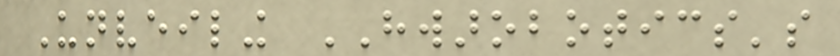Unveiling HWAROBOTICS's
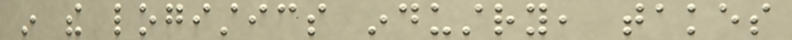in the logistics industry, takes
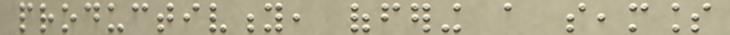productivity, offering a seamless
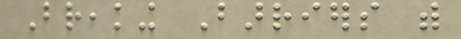Breaking Barriers with
